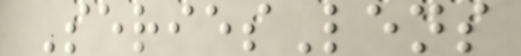SeriesLens
